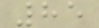85
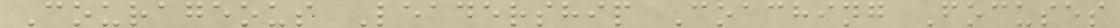Courageous Leadership Coaching Focuses
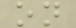on
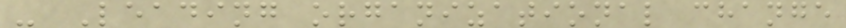- Leading organizational change
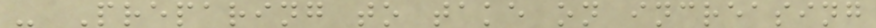- Preparing to take on increasing
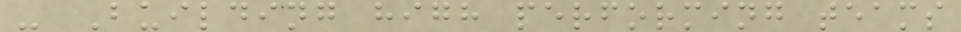- Building high performing teams
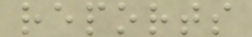reports
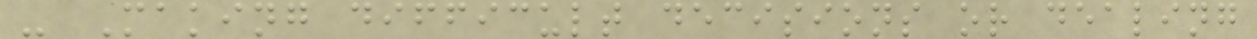- Making difficult decisions or dealing
